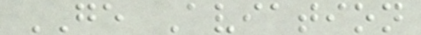GE Aviation
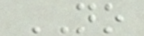NO
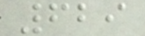629
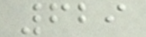629
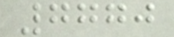7770
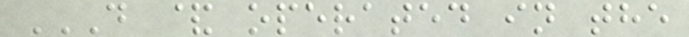D & OPERATED IN THE
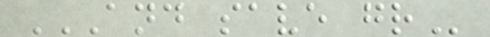AND SAVE GR
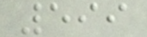599
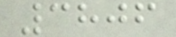3806
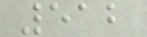512
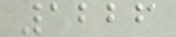1226
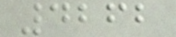4262
